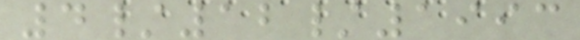4/12/1993
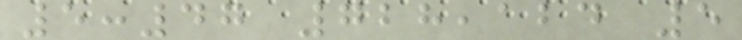5:47 728,124 5
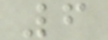6
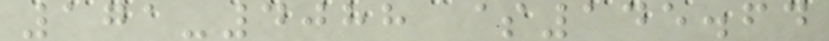171-4088 $145.64
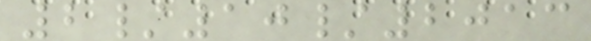2/10/2013
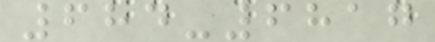684-6817
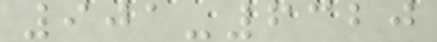901-6320
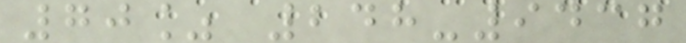70% 248-9437
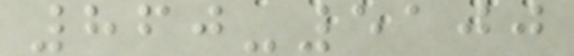860-5100
